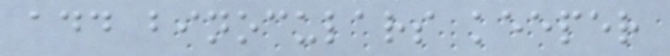add binoculars keeper
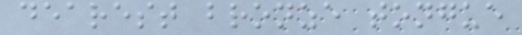dearest bronze tongue
